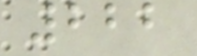222
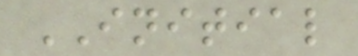INITIAL
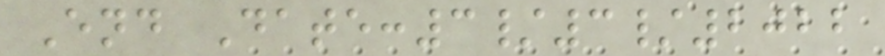End Date:3/3/2022
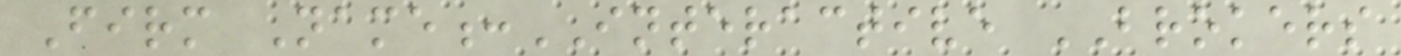Firm Name:INTERACTIVE BROKERS
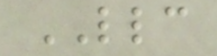LLC
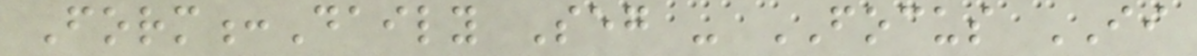Form:Daily Seg - FOCUS II
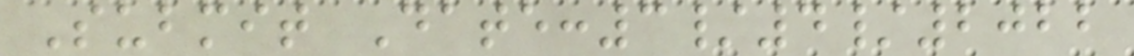Submit Date:3/4/2022
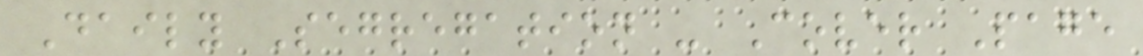Daily Segregation - Cover Page
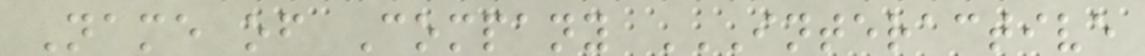Name of Company INTERACTIVE
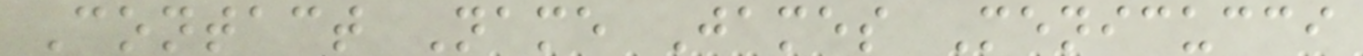Contact Name James Menicucci
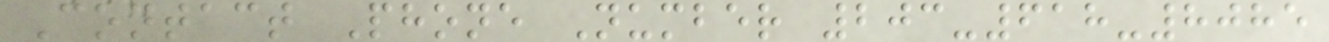Contact Phone Number 203-618-8085
